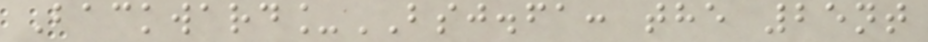Backward_BSJ.fa: the 25nt
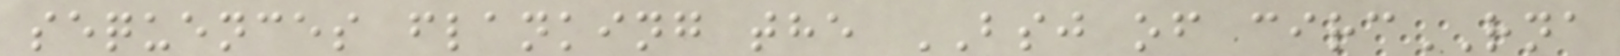sequences flanking the BSJ of circRNA
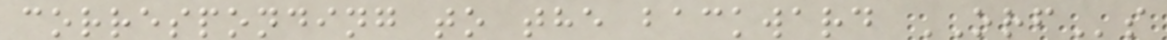corresponding to the backward ORFs
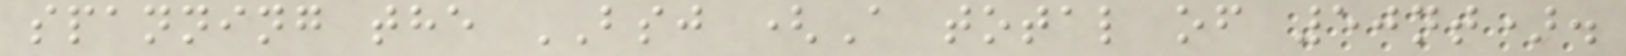spanning the BSJ (A total of 50nt).
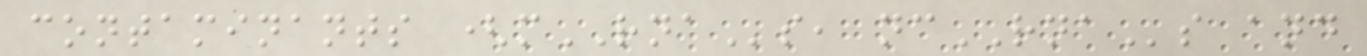contaminants (mRNAs, ncRNAs and
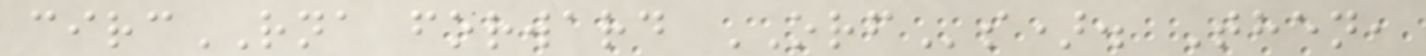circRNA forward ORFs). Then,
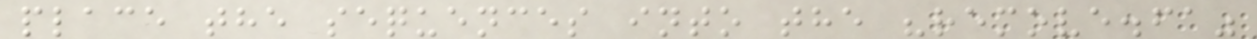place the sequences into the "remove.fa"
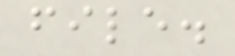file.
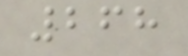268
